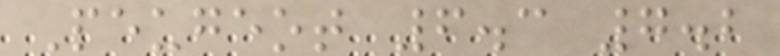Peugeot 6.3 7.2
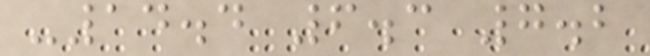-14.4 6.3 7.2
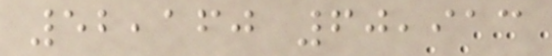52,160 60,913
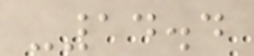-14.4
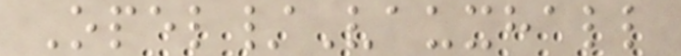Opel/Vauxhall
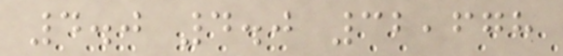4.0 4.0 32,678
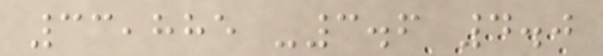33,885 -3.6 4.0
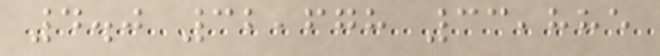4.0 32,678 33,885
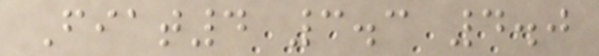Fiat4 3.3 4.0
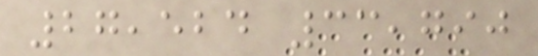27,524 33,790
